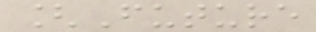[Future
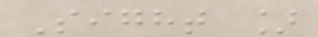Sight ]
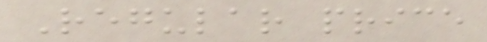Regular price
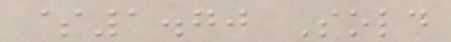$1.70 Sold
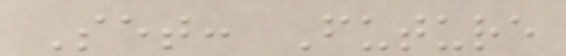Set: Future
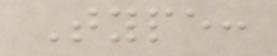Type:
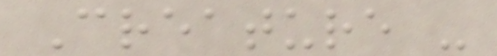Creature -
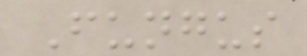Fungus
